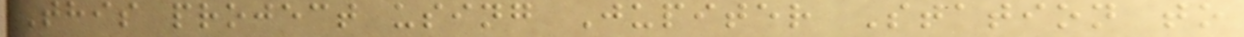This project using Jupiter Station to
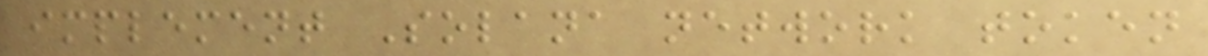implement Solana network token
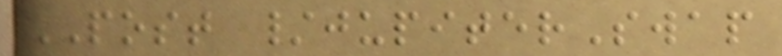POST /jupiterSwap
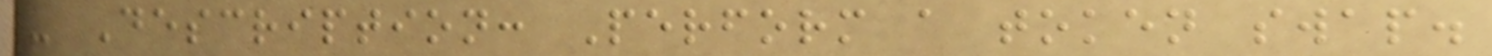- Description: Perform a token swap.
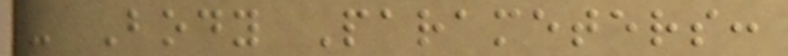- Body Parameters:
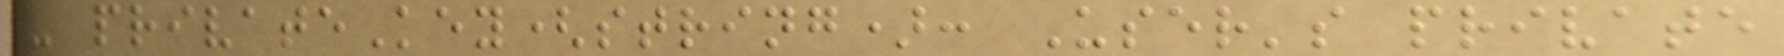- privateKey(string): User's private
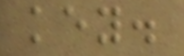key.
